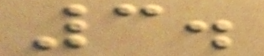3.
